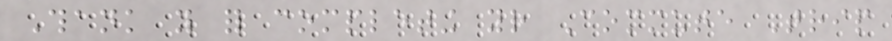Thank you for completing your Commute Trip
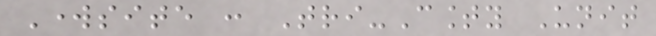Worksite : Tri-County Unit
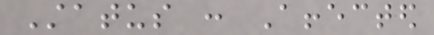Status : Affected
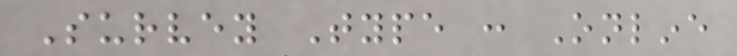Survey Type : Online
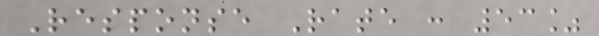Response Rate : 53%
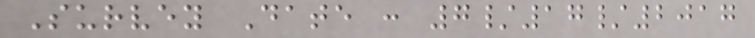Survey Date : 7/17/2017
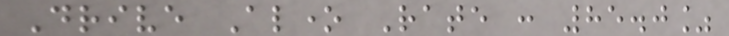Drive Alone Rate : 85.0%
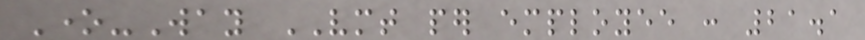One-Way VMT per employee : 21.1
